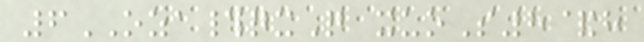6OZA#qxQ xuoS8&h
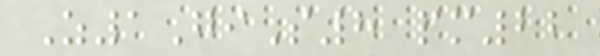Z1GiS8 pm22
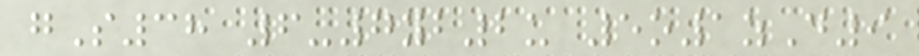gS38 6-7yb2u 5o1zD9
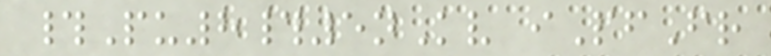#Pu8#5nKv iPfFr
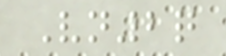Vn2q
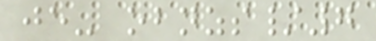je- obnzs/7
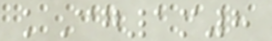kCg1m8
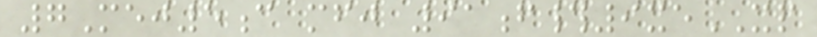7Mej5c mfj 91f#9xeXP
